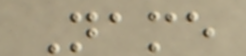Name
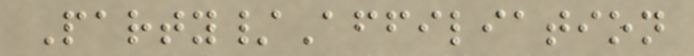Party/Affiliation
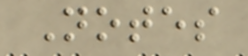Notes
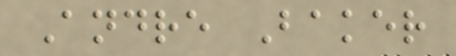Andre Baker
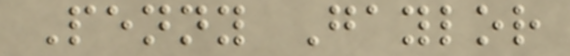Penny Gaylor
